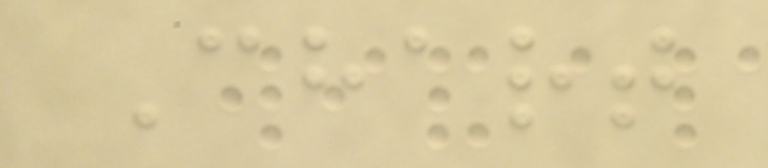Chart
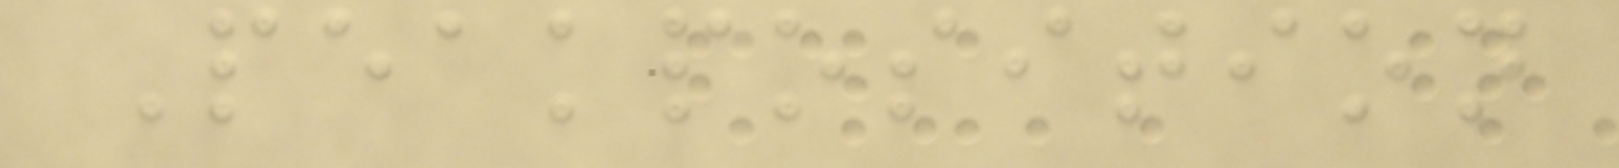Peakposition
